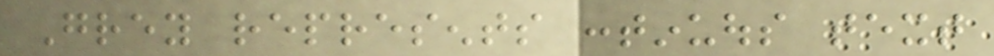Grey represents continuous text
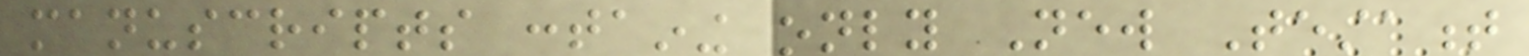manuscripts containing only New Testament
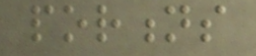portions
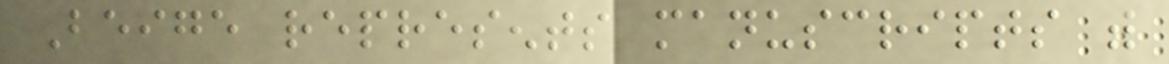Beige represents manuscripts with
